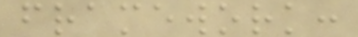framework:
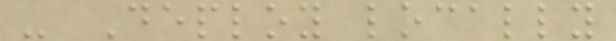- Deploy locally
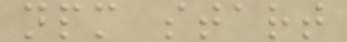npm start
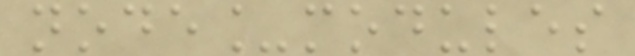node_modules
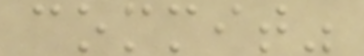commit"
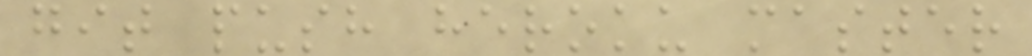git push heroku master
